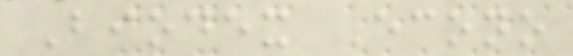Biodex Econo
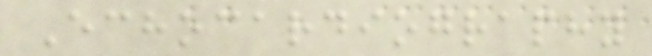Echocardiography
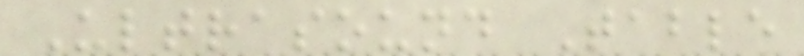Ultrasound Table
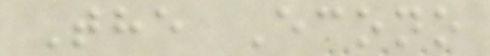The Econo
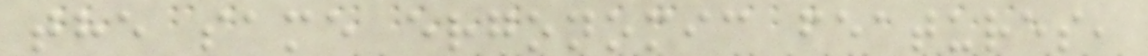the same ergonomic features,
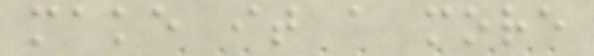make it a more
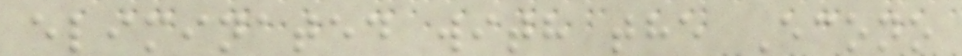eliminated with the Econo
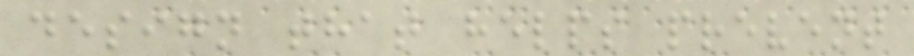design that helps prevent
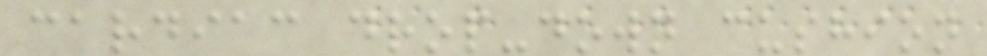cardiac drop-down cushion
